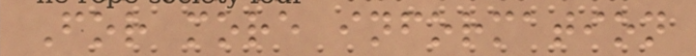For more information
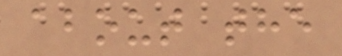about the
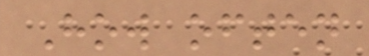How often
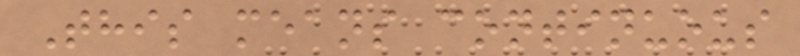This means continuous
